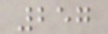257
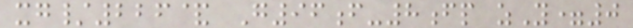xg/226& G96f-8fp zY=0
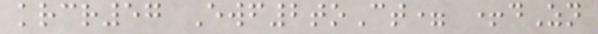krcr57 Ewf2toCt= +dZn
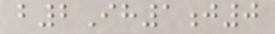b2Ih1j0
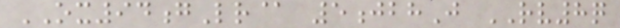OX94gLr@ 5jbhJ RV8q
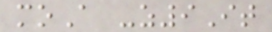moA -z9It
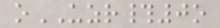oUZR#0o
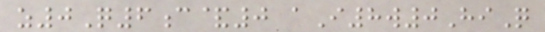z0Q6c&0 aI8w0HiQ
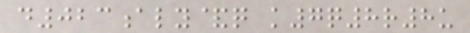d023aly&q k7q8r8u
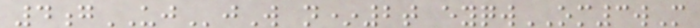4gUJjW n*2t eyqwOM3wM
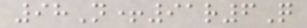98N+91r6Q
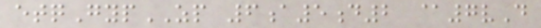etqGypZP 6a5d2 @7vD
